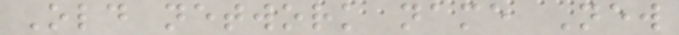Old network name New
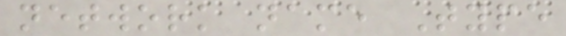network name Type
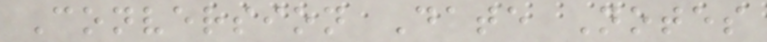Conversion Date Notes
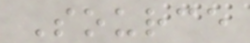Source
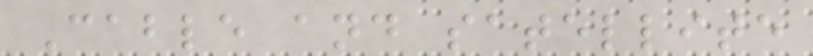Cable and satellite
